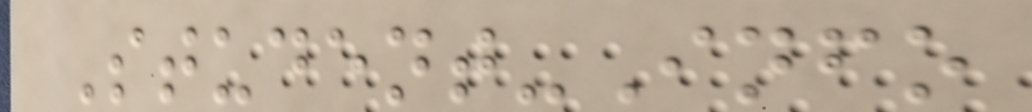Student-Info
